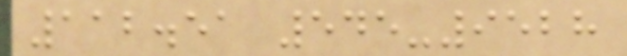112.51 545-9528
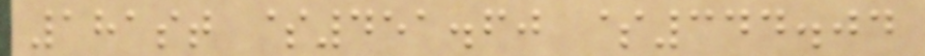181st $451.60 $344.04
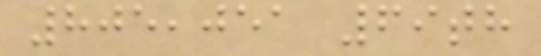805,051 69th
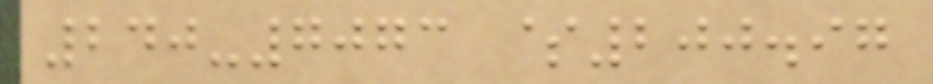240-7073 $200.97
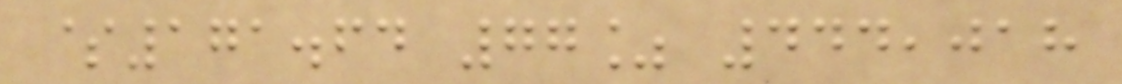$171.64 77% 444,018
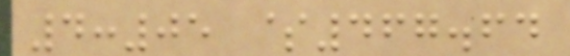4:05 $467.64
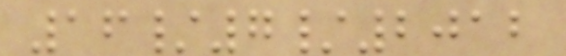16/7/2012
